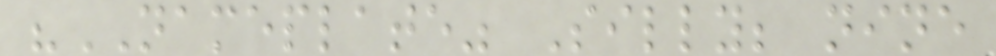"NAMEPLATE" Silly; nine
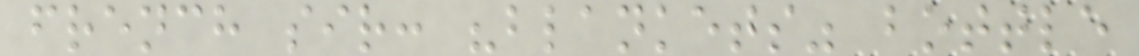french sir: "blankets" bottle
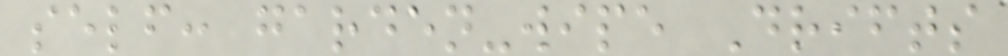self: garden-wipe Drifts
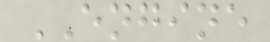ENGINE
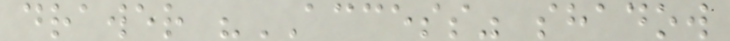drawer "ACCESS" shadow
